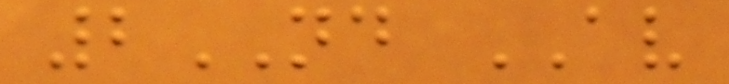2ND AV
